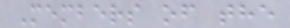Members of the
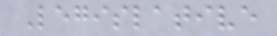Legislative
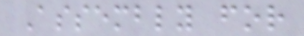Assembly for
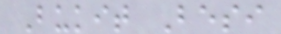Bukit Besi
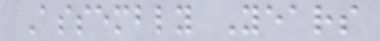Assembly Years
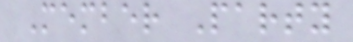Member Party
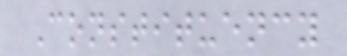Constituency
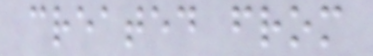created from
